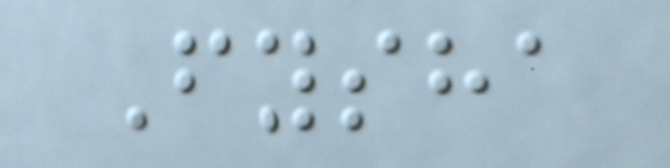Fysha
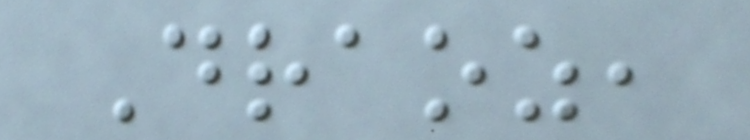Draoz,
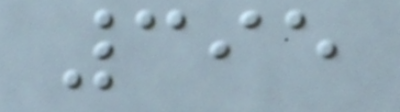395
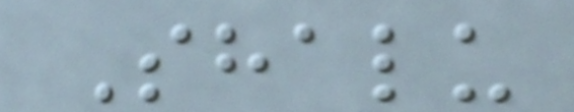Shalu
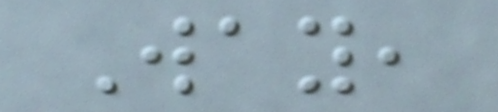Way,
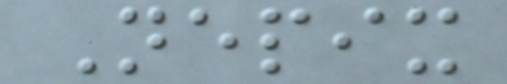Nepix
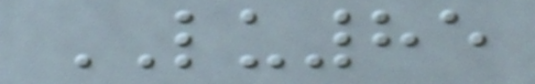LU85
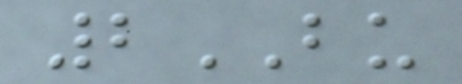2BU
